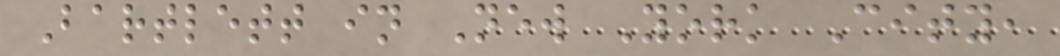Bartlett in New York City,
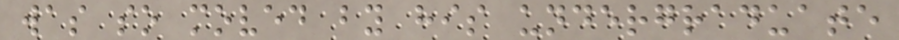was so moved by his undergraduate
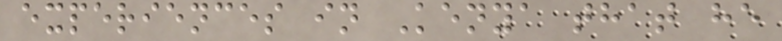experiences in Kenya that he
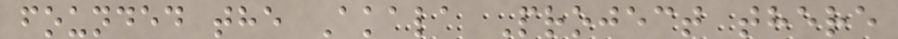founded the Akala Project there
